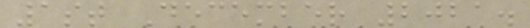1st December 2021.
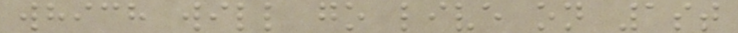which will go live on 1st
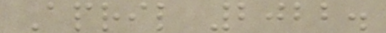April 2022.
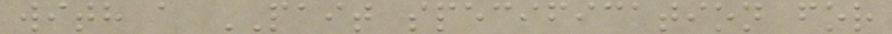with a PAIT specification for
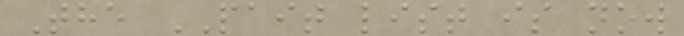The PAIT list is now
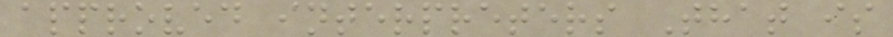approved interpreters That is
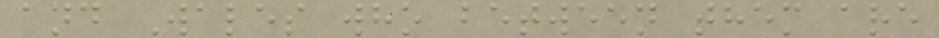and Wales who between them are
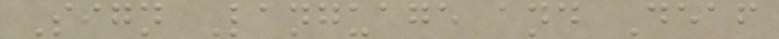Sign Language and Deaf
